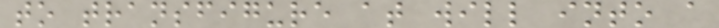to transfigure at will into a
